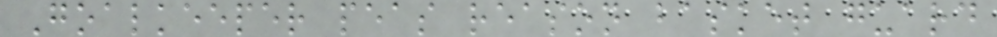Goalkeeper peas reason basket guard
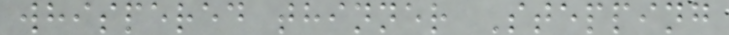whispered thinner Stepping
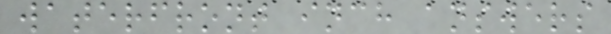waterfront inch answers
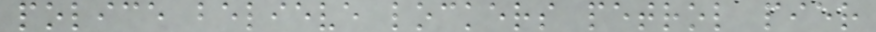police believe lockers petrol pier
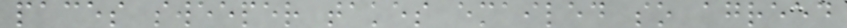paces sweeper takes emailed so agreed
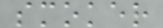smoker
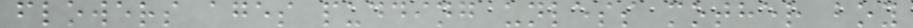flowers ages pudding unless mother boy
